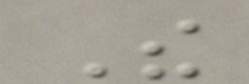The
